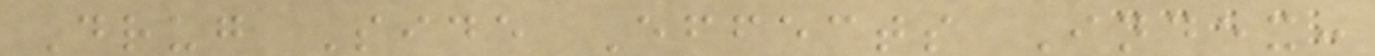Drug Side Effects Index:
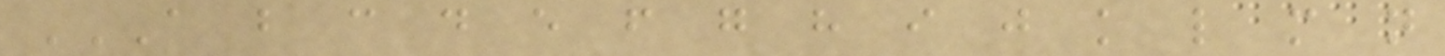A B C D E F G H I J K L M N
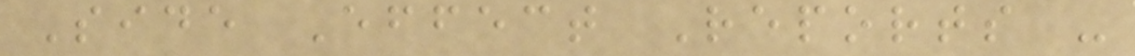Side Effect Reports -
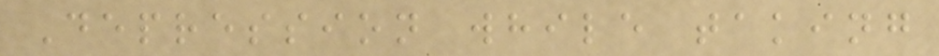Depression while taking
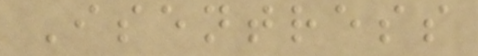Isentress
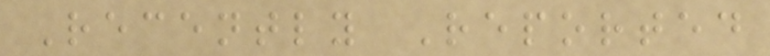Recently Reported
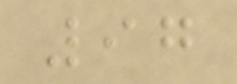97
